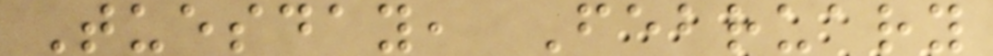Tuesday, February
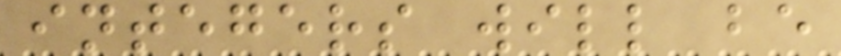integers will be
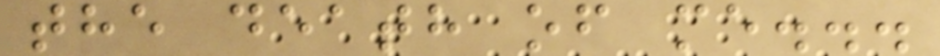the death of me...
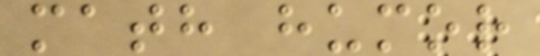math humor
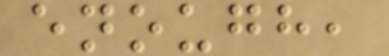enough,
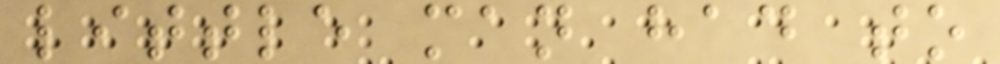little man had to
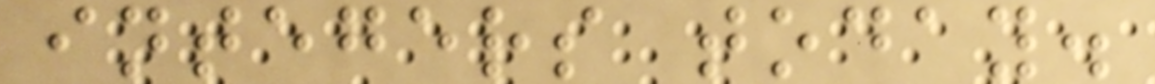integers today.
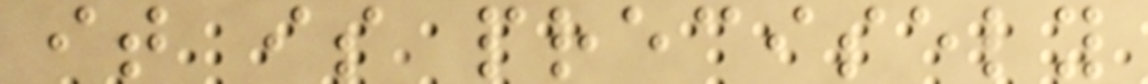it is precisely
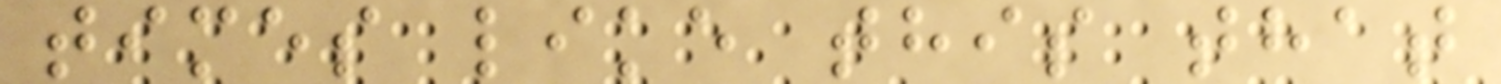times like this that
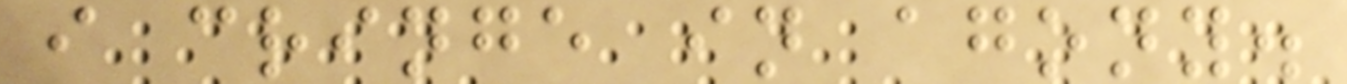i cringe in agony.
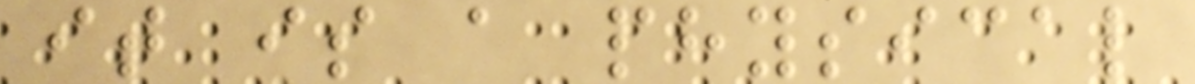it is a physical
